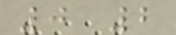0 2
